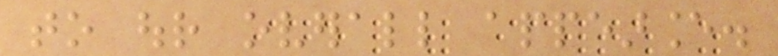to our overall appearance.
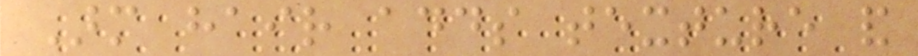Arm hair adds texture and
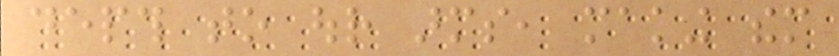depth to our arms, making them
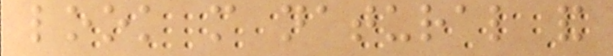look more natural and
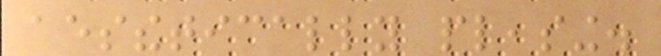aesthetically pleasing.
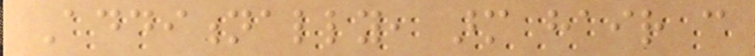Additionally, arm hair can
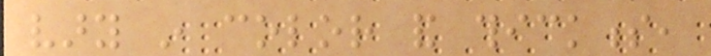vary in color and thickness,
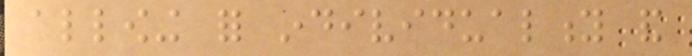allowing for individuality and
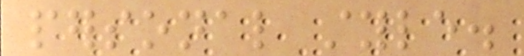personal style.
